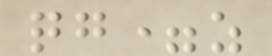qg=z
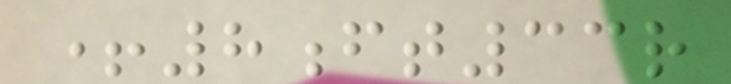+8ft33r
